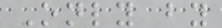Only by
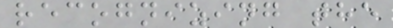recognizing the
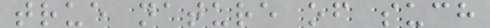true nature of such
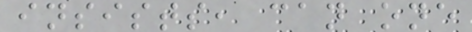insists, can one
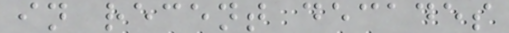in recent decades
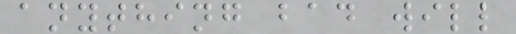anything bad will
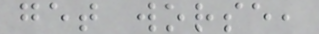get worse,
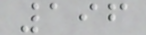196
